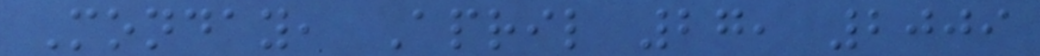Monday, April 27, 2009
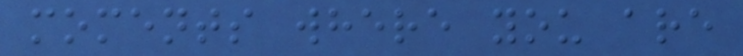moments where you are
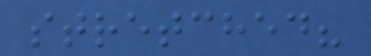stretched?
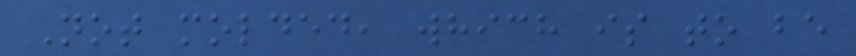Not molded, which is to be
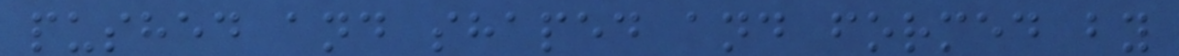pushed and shaped and formed by
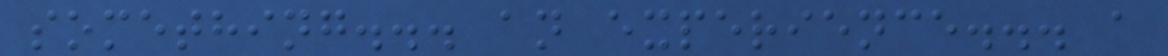something... an experience... a
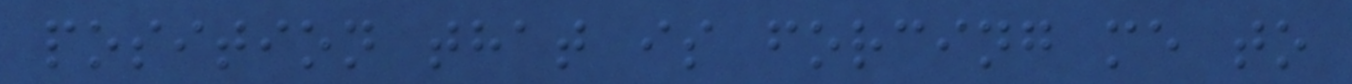position that is forcing me to
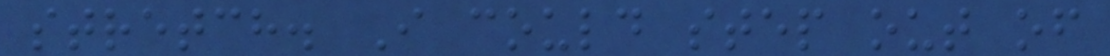stretch. I could step out of
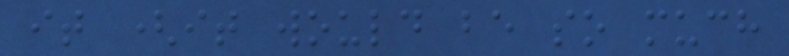it (it would be so much
